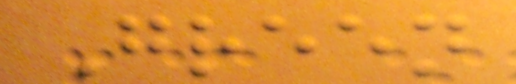Green
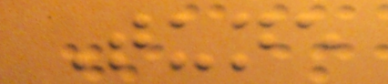Tune
